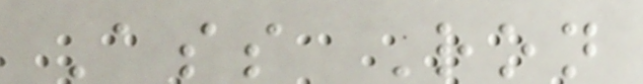Ass Ron
